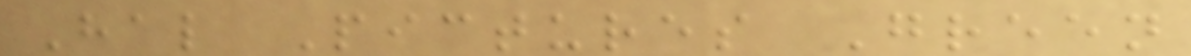Hal Pictures Green
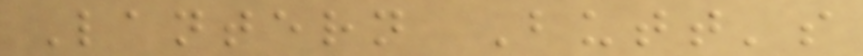Lantern Butt's
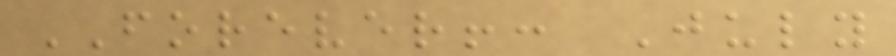FOREVER!: July
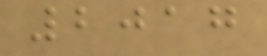2017
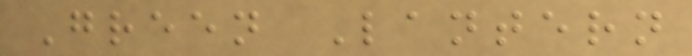Green Lantern
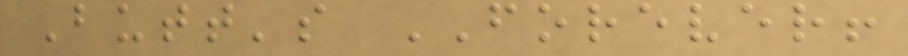Butt's FOREVER!
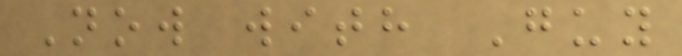Now with Guy
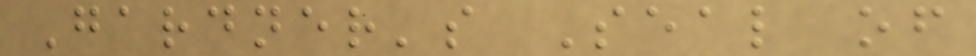Gardner's Seal of
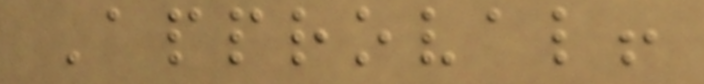Approval!
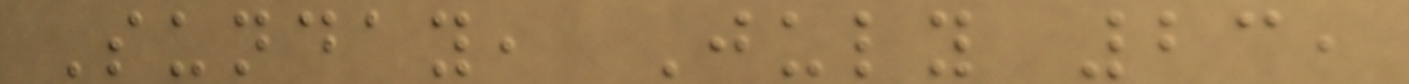Sunday, July 23,
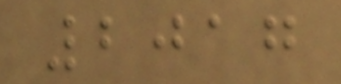2017
